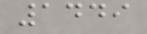1449
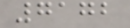7172
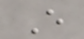E
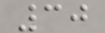30
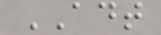ADT
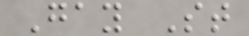Gay St
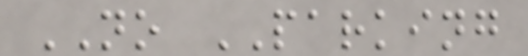NO PARKING
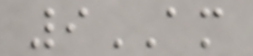9AM
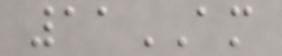11AM
